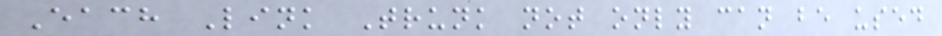Each Link Trunk not only can be used
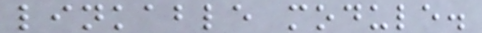linkable module.
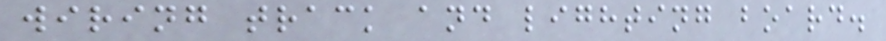wiring track and lighting board.
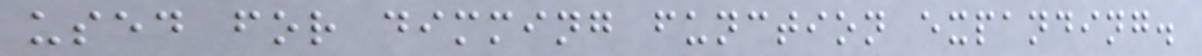used for dimming function expanding.
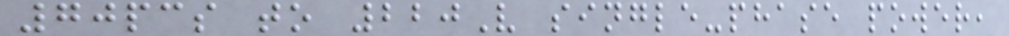70pcs to 220V single-phase power,
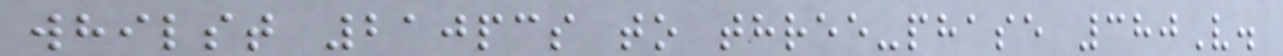whilst 210pcs to three-phase 380V.
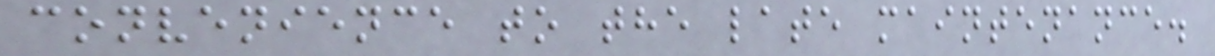convenience to the late maintenance.
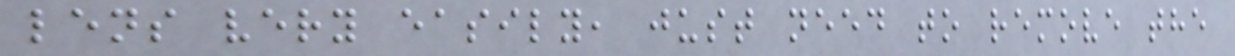lens very easily, just need to remove the
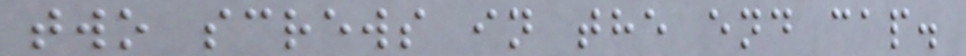two screws in the end cap.
